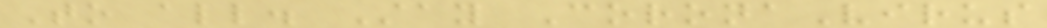To all. Stay CoronaVirus
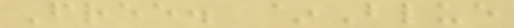Free. ~Blue
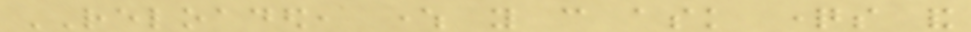RELOADED, where you can ask questions and
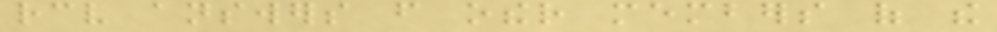receive answers from other members of the
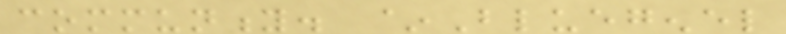community. ~Bluegenel
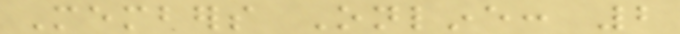Members Online: 2
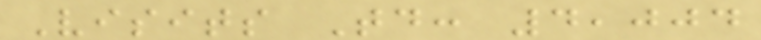Visits Today: 4,004
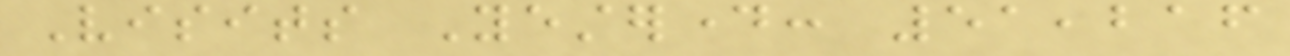Visits Yesterday: 51,216
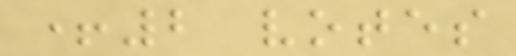+2 votes
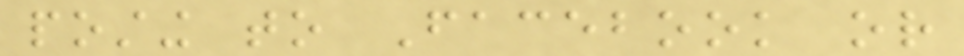posting to Facebook or
